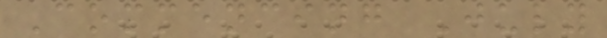Commencing July
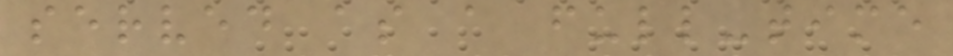served as a full-time
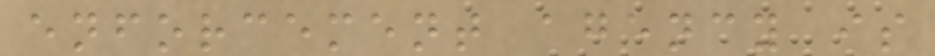enforcement agency is
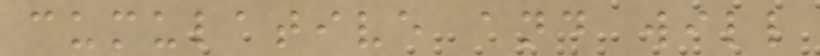cumulative and will
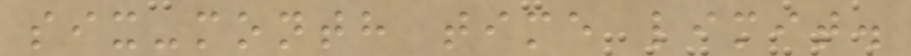six-month time limit.
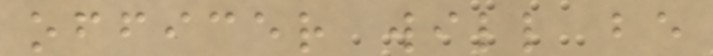officer will be
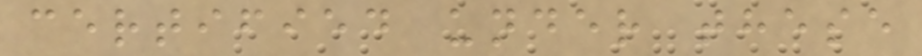certified under these
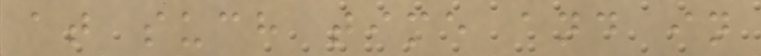at such time and in
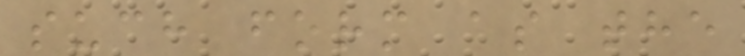such form as the
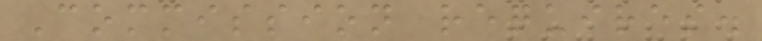Commission requires.
